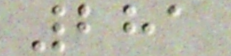281
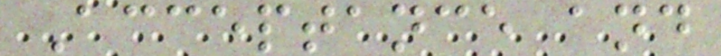Acceptance and
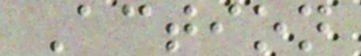Action
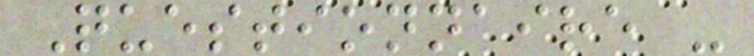Questionnaire -
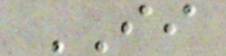II
